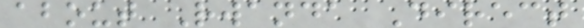about Rwanda Direct
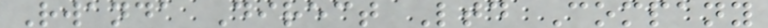Rwanda Direct Ltd Company
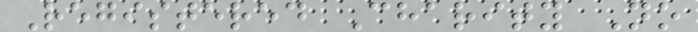Registered Charity No
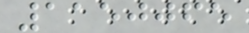1150065
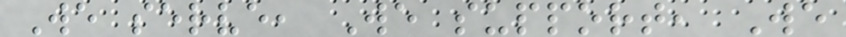We serve, We support, We
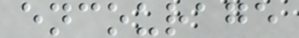encourage
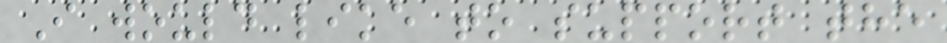I would like to support the
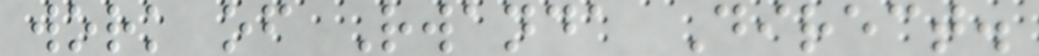work of Rwanda Direct.
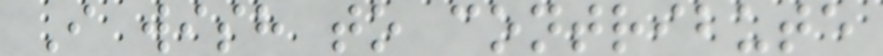I wish to contribute
